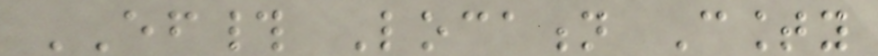EF# Location County
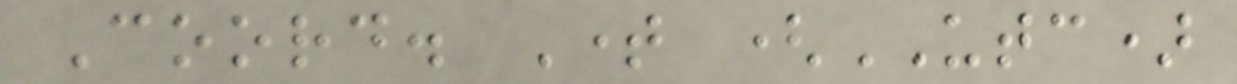Coord. Time (UTC)
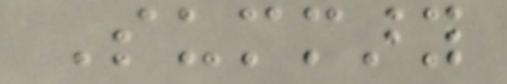Summary
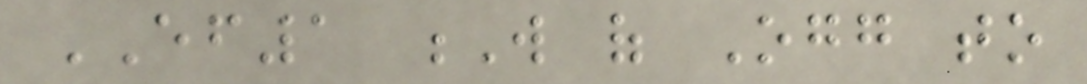EF1 W of Ogg to
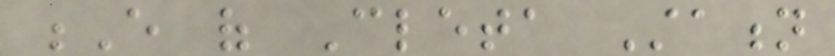E of Cleta Station
